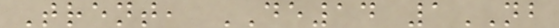Trent, DE14 1NB
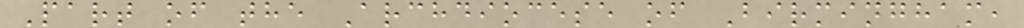Part of the Archdiocese of Birmingham,
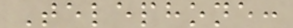Telephone:
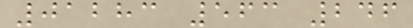01283 563 246
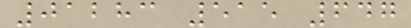01283 515 647
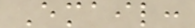Email:
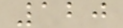120
